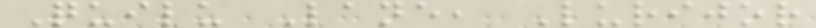Quilu Lane, Lurijor
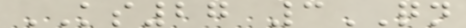KS27 3QN
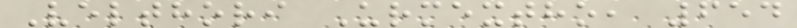Velthori Urmextho, 654
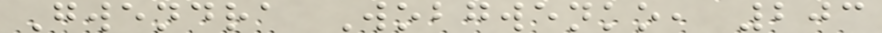Gwendra Wobgwenko, 203
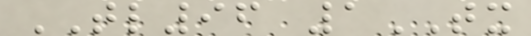TL96 1TX
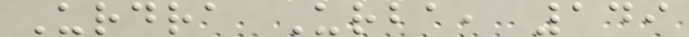Urdra Urba, 149
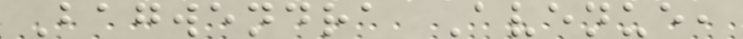Bagwendra Avenue,
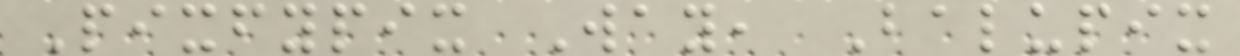Pixfypix Way, Balupix
